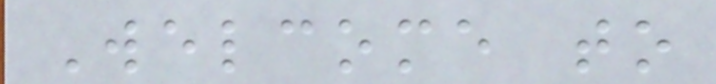Welcome to
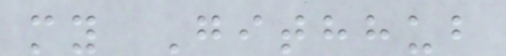my Githhub
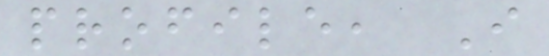profile, I
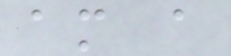am a
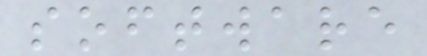software
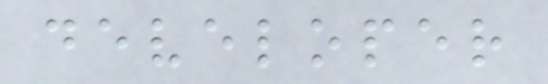developer
